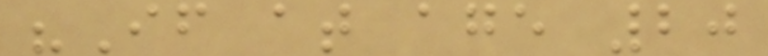"If at age 20
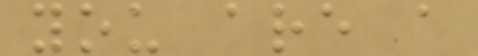you are a
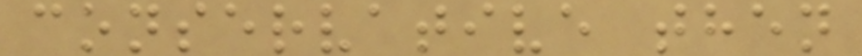conservative then
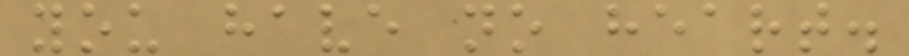you have no heart.
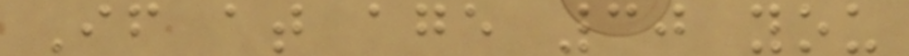If at age 30 you
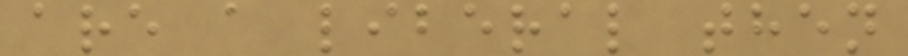are a liberal then
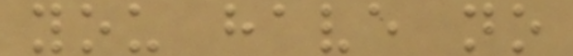you have no
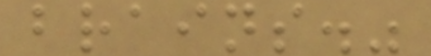brains."
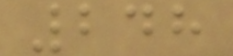248
